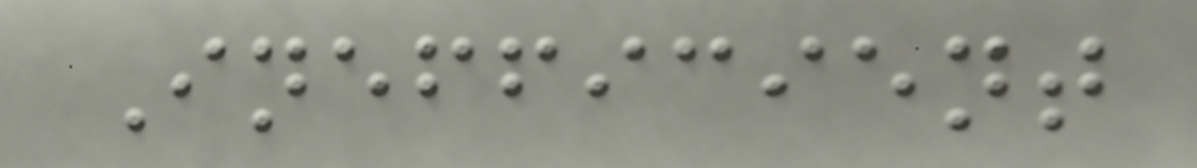Inefficient
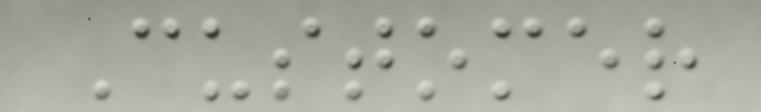Customer
